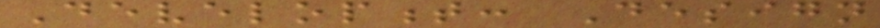Development: Design
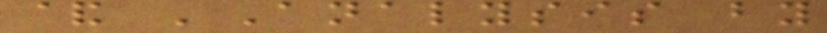& 'Analysis by
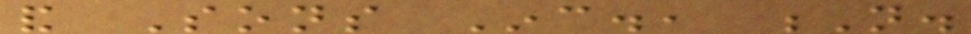and Sons Inc., N.
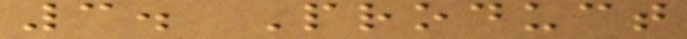3. Product
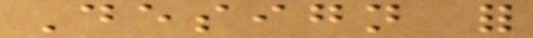Design for
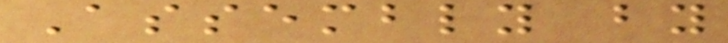Assembly by
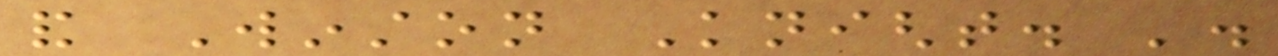and Winston Knight. '.
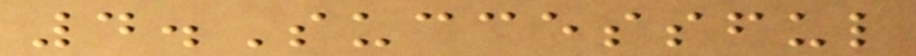4.Successful
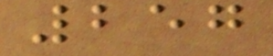257
